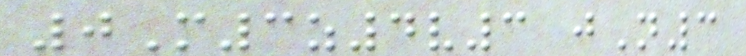0M3z4v3 jN3
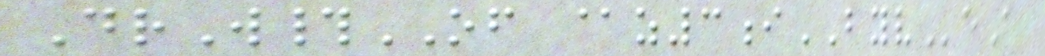DrW#OF @z3iBYVeA
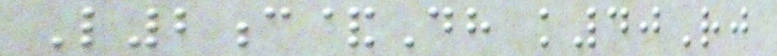L2c&Dh k40Rj
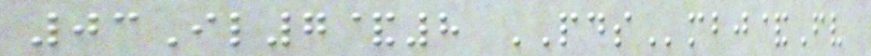03Il7&8 PDSmbj&Fv
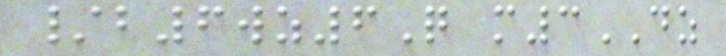/b6wz6Q m3DZ
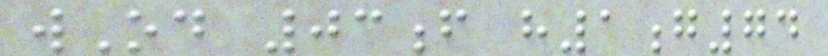wOd 03f h1g74
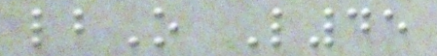lbO L45
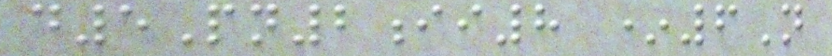d5Pn2ii8 *6N
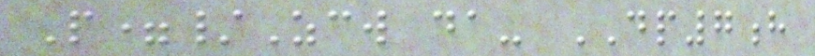P=/Zcw da- DP7h
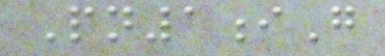Pn1iG
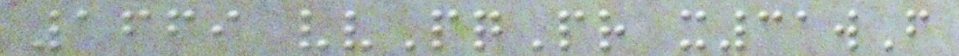1669 vvPqPr x31wF
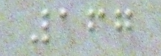167
